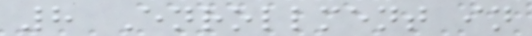8 Enrollment in
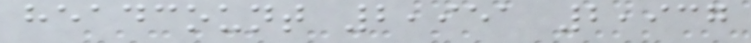headcount 2,951 2,937
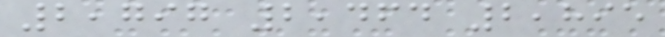2,797 2,464 2,895
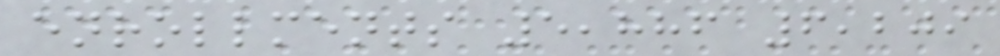enrollments 5,886 6,209
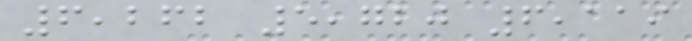6,262 5,720 6,119
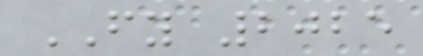FY 2025
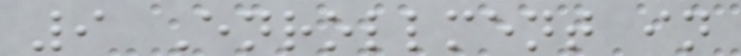9 Enrollment in
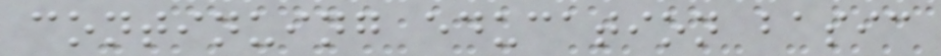continuing education basic
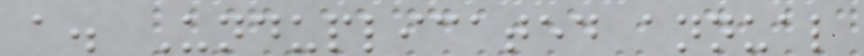a. Unduplicated annual
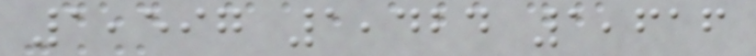1,597 1,424 1,616
